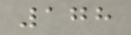178
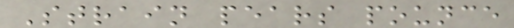Strain pears pounce
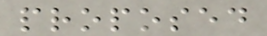proposed
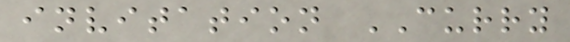invitation CURRY
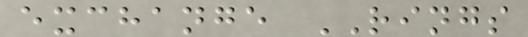exchange RINGS
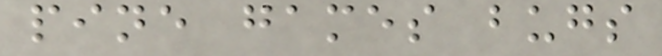pine games bugs
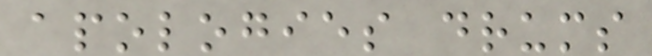apologies drums
